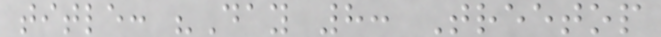title: "Day 8: Treetop
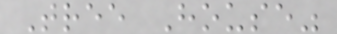Tree House"
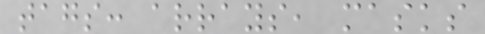tags: arrays, masks
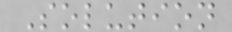Solution
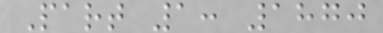Part 1: 1870
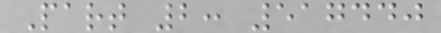Part 2: 517440
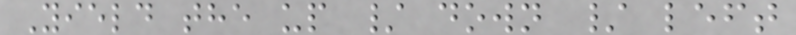Yield the up / down / left
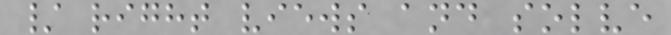/ right views and solve
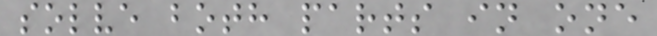solve both parts in one
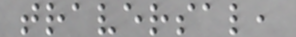traversal,
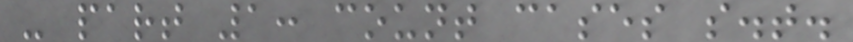- part 1: count cases s.t.
